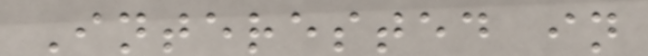Interested in
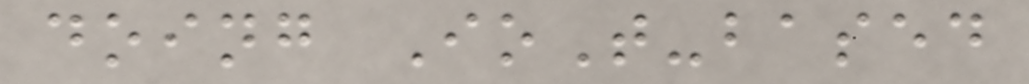doing IoT-based
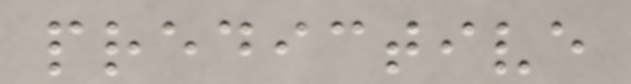predictive
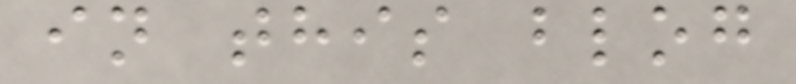in this blog
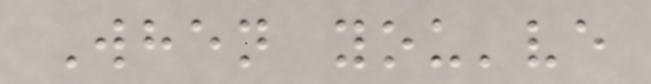When you've
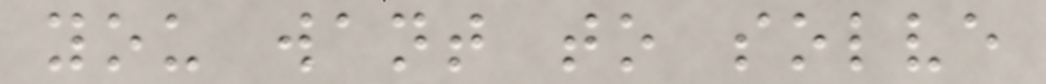you want to solve
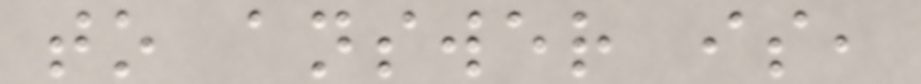to answer is,
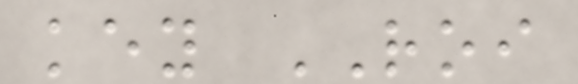key ROI
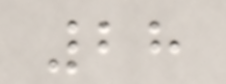28
